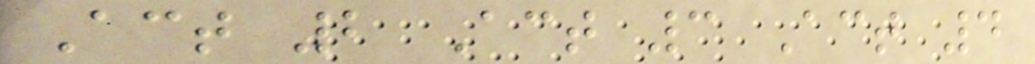Act 2 Act 3 Act 4
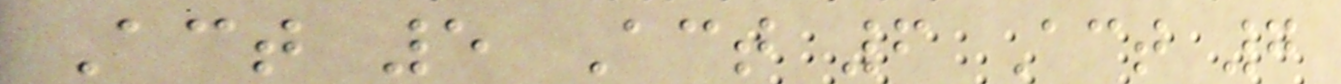Act 5 Act 6 Act 7
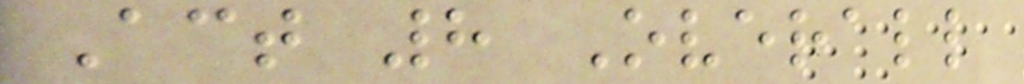Act 8 Overall
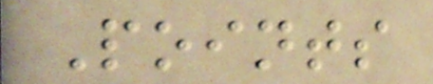Points
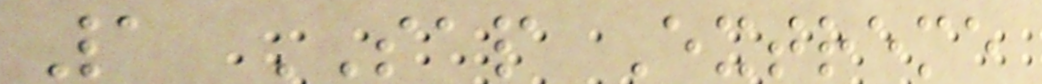1 SAP Extreme
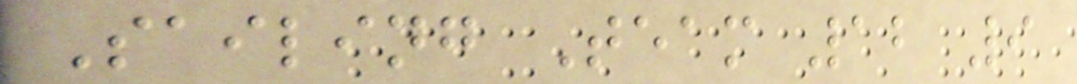Sailing Team 12 9
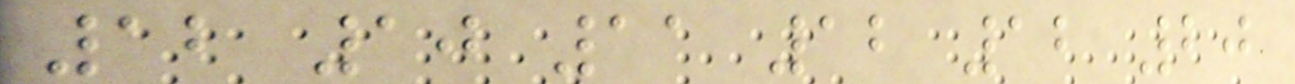12 10 11 12 12 20
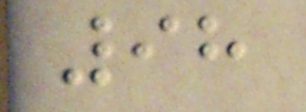98
